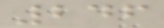246
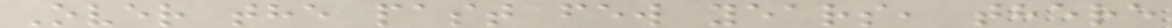Over the past few years, there
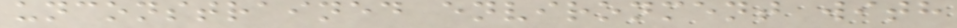unconstrained environment with
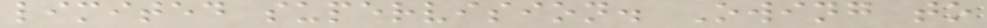limited supervision. Owing to
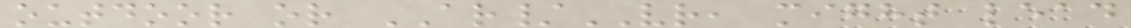outdoor or AR/VR, might lead
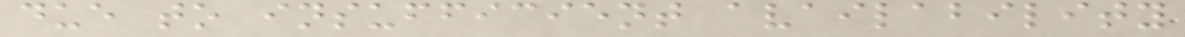due to insufficient availability
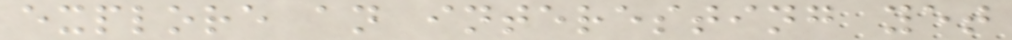explore an interesting yet
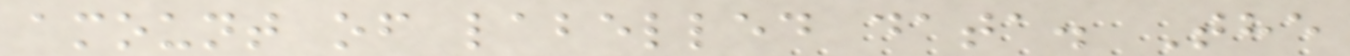amount of labelled data. The
